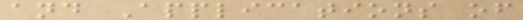and Applications of
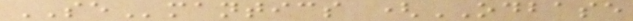SEmantics (ODBASE
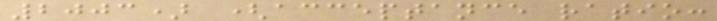2003) (acceptance ratio:
